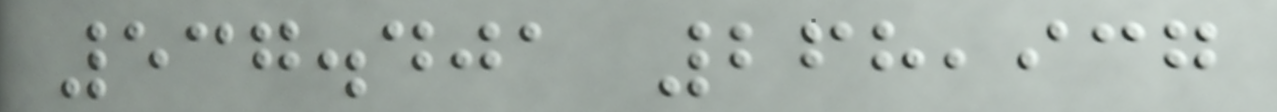537.401 268,937
